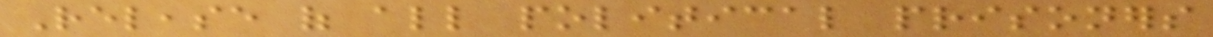Release of all political prisoners
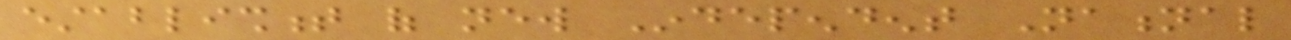establishment of new Independent National
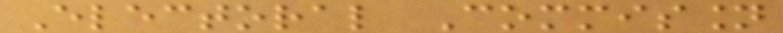Electoral Commission
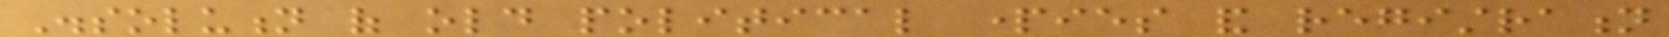Dissolution of old political parties and registration
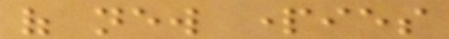of new parties
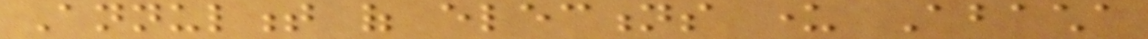Annulment of elections under Abacha
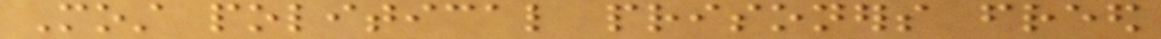Most political prisoners freed
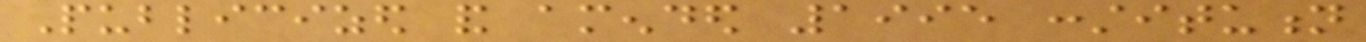Publicized and amended 1995 constitution
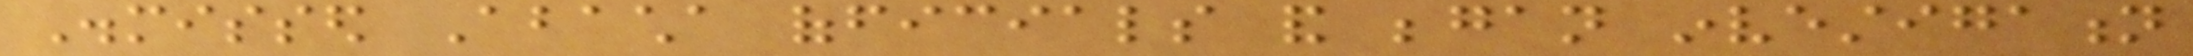Dismissed Abacha officials and began investigation
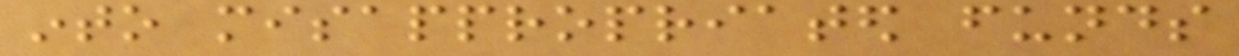into misappropriated funds
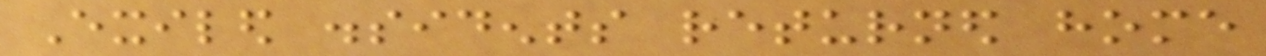Exiled dissidents returned home
